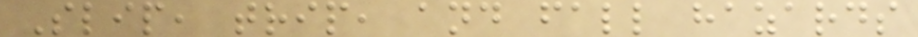Slip, trip, and fall hazards
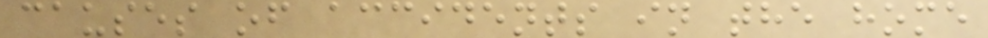causes of accidents in the home
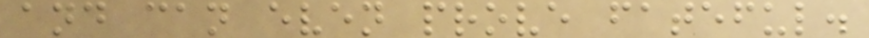and can even prove fateful.
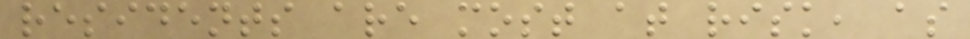residents are most at risk, as
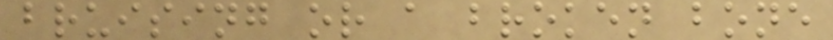bruising or a broken bone
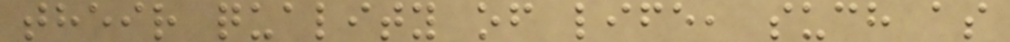their quality of life, such as
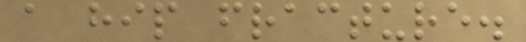a hip fracture.
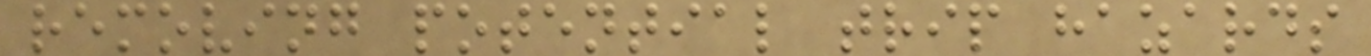removing potential trip hazards
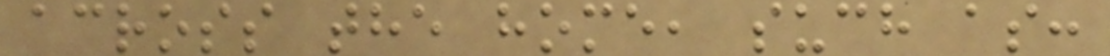across the home, such as:
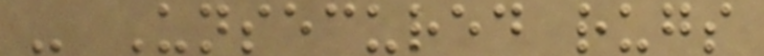- Unsecured rugs
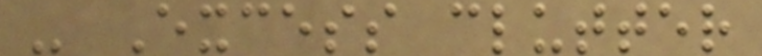- Excess clutter
